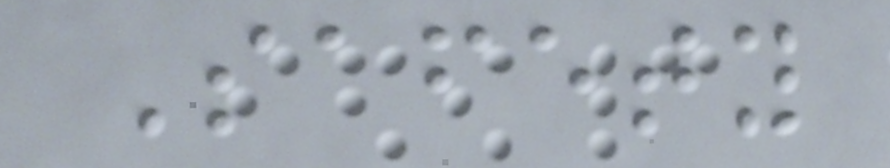Safety
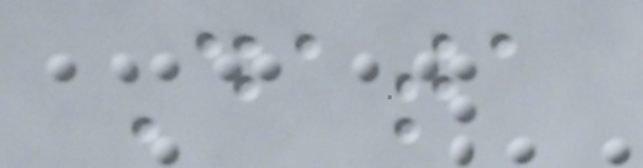Data
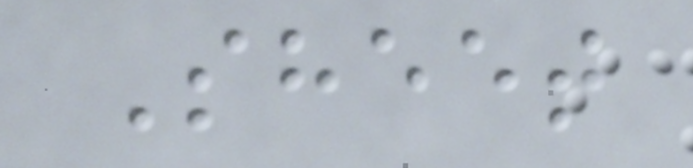Sheet
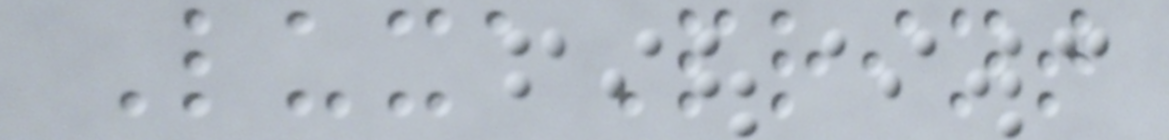LuxaPrint
